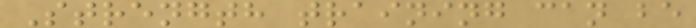Strength training can be
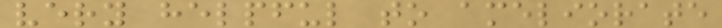very helpful to ameliorate
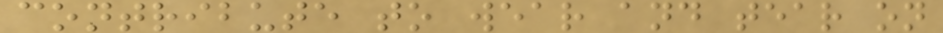contribute to wear and tear on
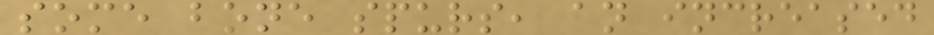some bone spurs, an increased
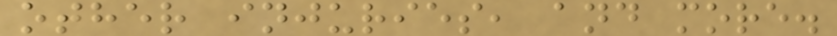other injuries, and more.
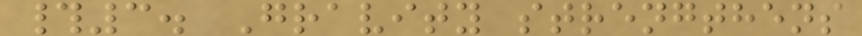#3. Gravity strengthens
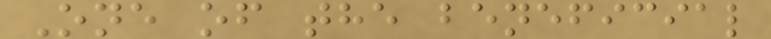One of the beneficial
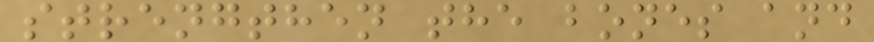strengthen the bones and
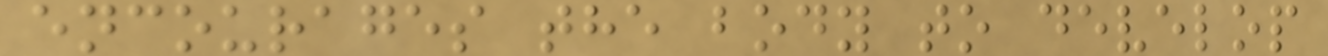encourages the body to develop
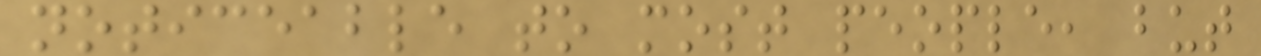noticeable to most people, but
